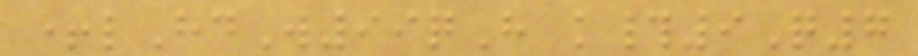+lHdW99qH k#9Q7
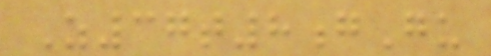Z37t8gGu
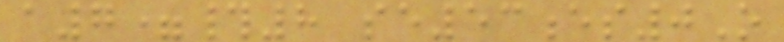a7=#8 se53es0O
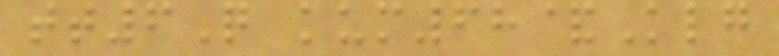tt6Q kum68&Klg
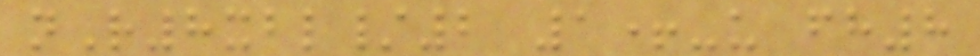nR8xbl/2 1+-u fh8
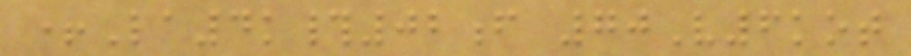+La4k#02f 70V6kot
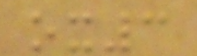ox3
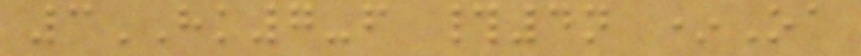3HK7-f #4n *Oa
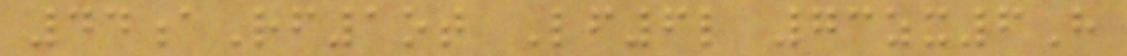44aRf1ot Lf6l 73zx6H
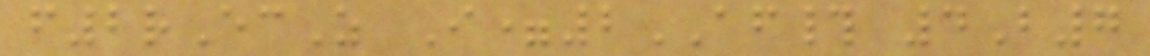f2rEcZ I=2AF# 4B7
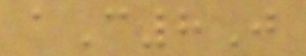aC8J
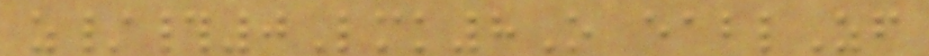z/#0Lmk8O eablZf
